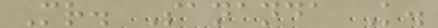Mr. Sananda K.
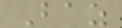Baz
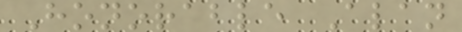Honorable Alan
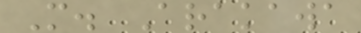M. Arakawa
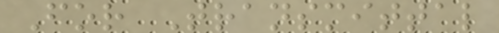For Transmittal
